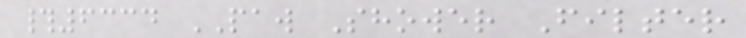#6334 PAW Shower Filter
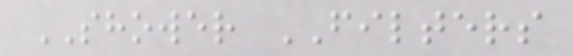SHOWER FILTERS
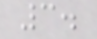3.
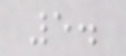5.
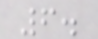6.
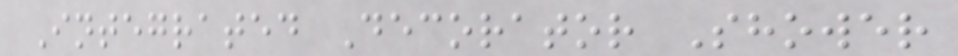Integrated Decorator Shower
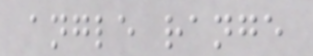angle range
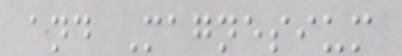and Magnesium
